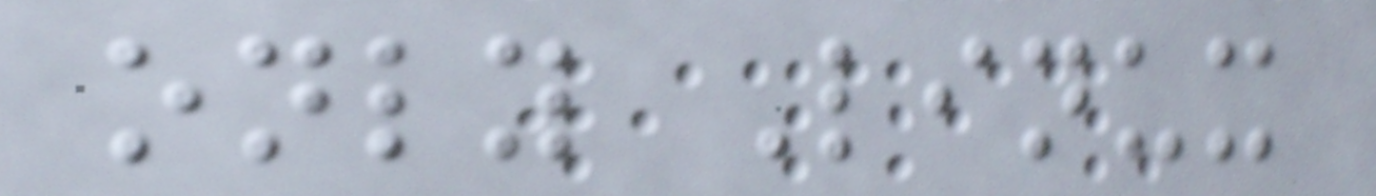only Linux
